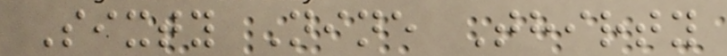Sixty Nine Thirty
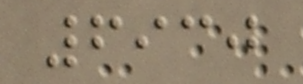6930
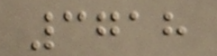3718
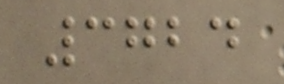3724
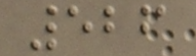526
